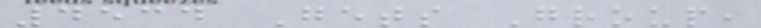4534 Gets Group,
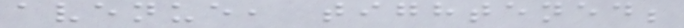avenue, tightened;
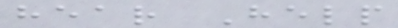hear Help
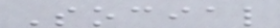Social
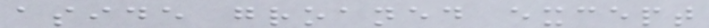aside groaned except
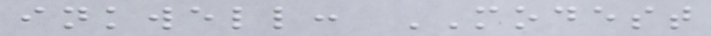inkwell: MODEST
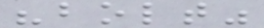"bolt"
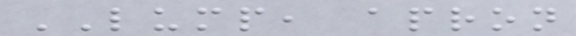LUMP, apron
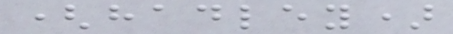(hadley)
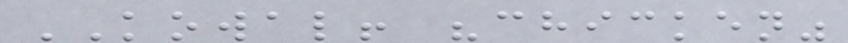KOWAL! "chicken"
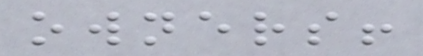owners!
